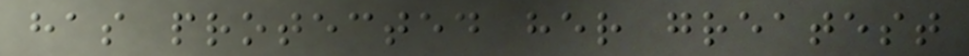has protected her greatest
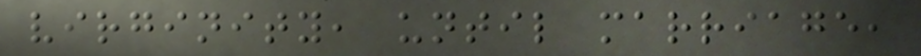virginity, until marriage,
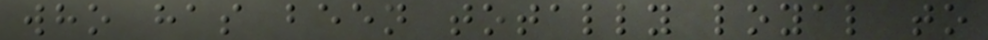who has been totally loyal to
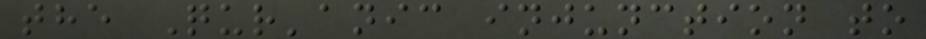the Qur'anic injunction to
